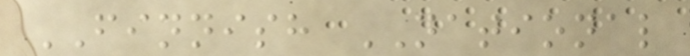FINNISH NATIONAL
